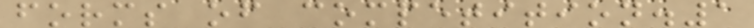forms of competition.1
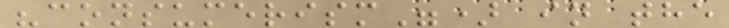"consumerism") in the
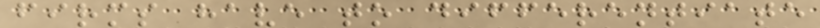firms have to differentiate
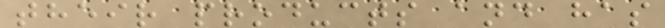their products and has
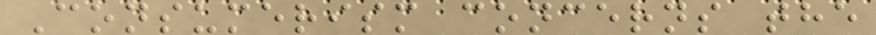Consumerism concerns the
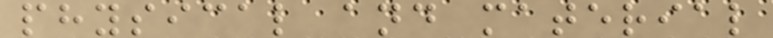physical and material
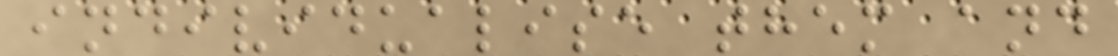individualise them and
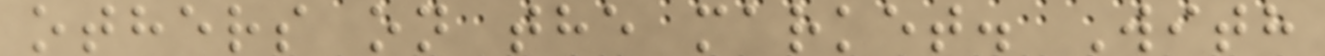others on the market. With
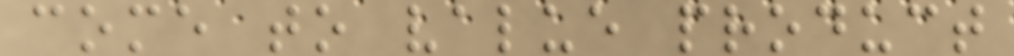come to value product
